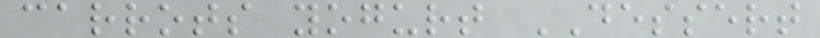carrots yogurt DESSERT
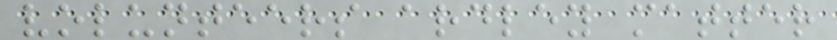volunteers ardley matter
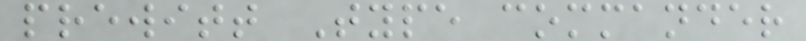prewitt Type commander
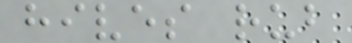hives rub
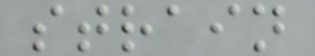strain
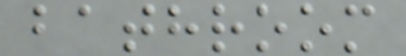bathroom
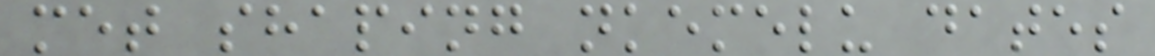met shaping nkemelu dates
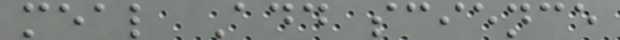meal Add science
